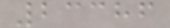23386
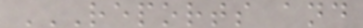REPORTS AND
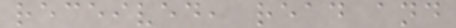received, read and
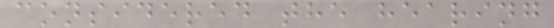considered the hearing
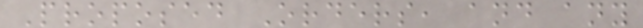Proposed Orders, and any
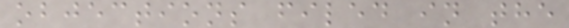objections filed in the
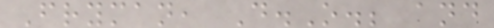Fryman, D.O.; and
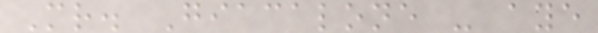Mr. Giacalone - aye
